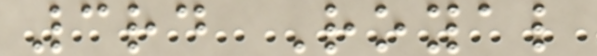3rd Royal
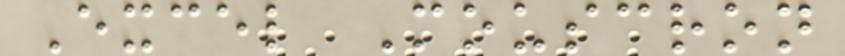Excel Mouscron
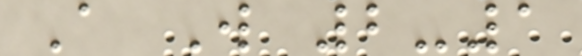A W 2-1
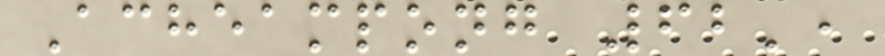Acheampong 62',
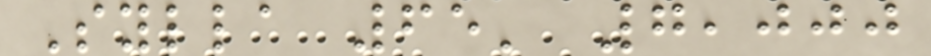Sylla 65' 7,000
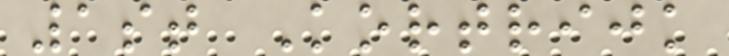1st Kortrijk
